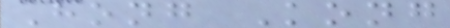Hong Kong
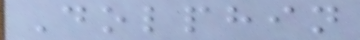Dolphin
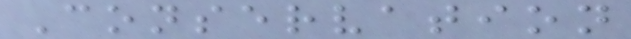Conservation
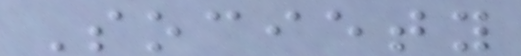Society
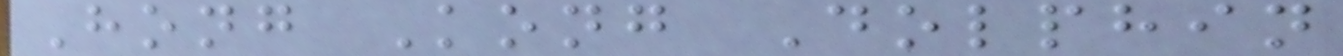Hong Kong Dolphin
